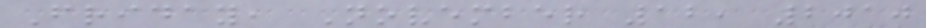Friday, November 12, 2010
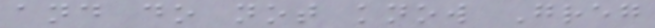and do not know Greg
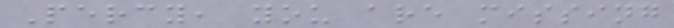Percy, you are missing
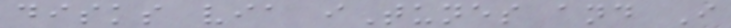disks via iTunes and I
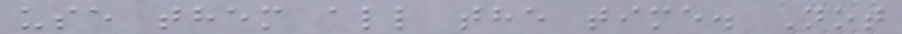use them all the time. Not
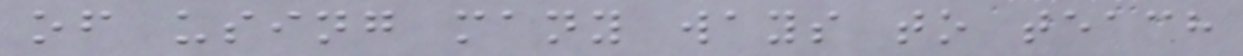of using many ways to teach
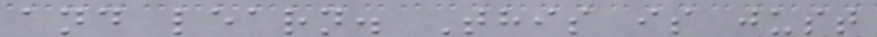and learn. This is just
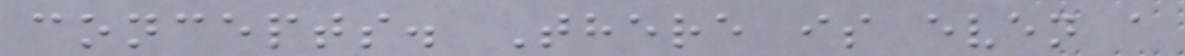concepts. There is even a
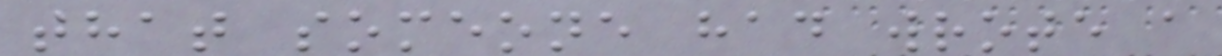that someone had wrote a
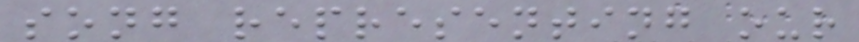song representing our
